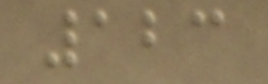123
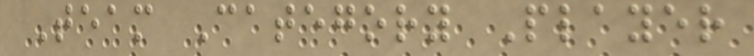Team Category Player
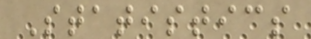Statistics
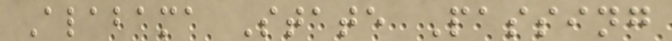Alabama State Passing
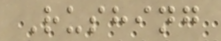Rushing
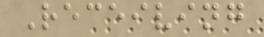Receiving
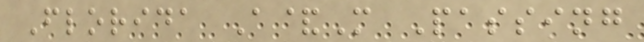Florida A&M Passing
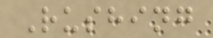Rushing
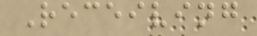Receiving
